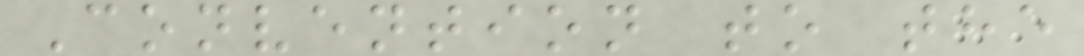Convention to the
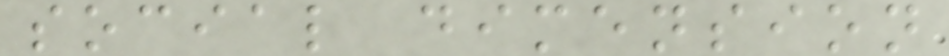social dimension
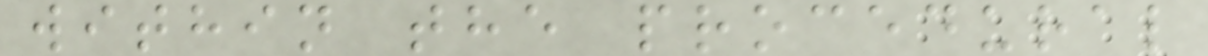within the procedural
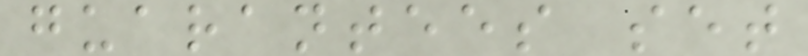guarantees set
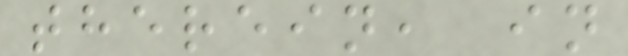therein, in
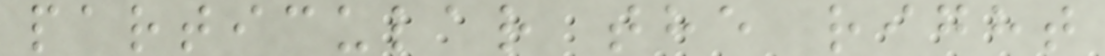particular the right
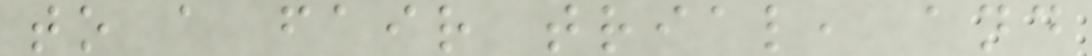to a fair trial, and
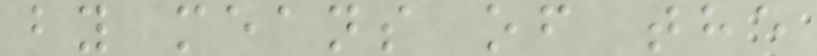by means of the
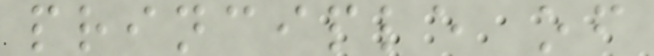principle of
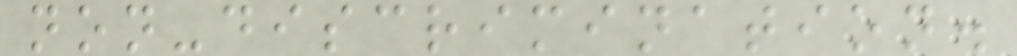non-discrimination.
